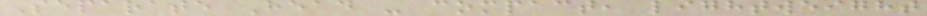Separate Head - compact, lightweight
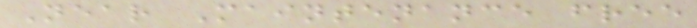Near Maintenance free
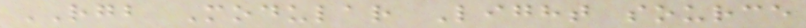RGB Modular Light source
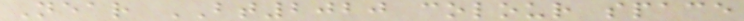Near BT2020 colour space
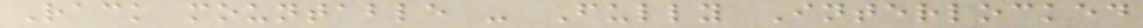Rack mountable - Fully Interlocked
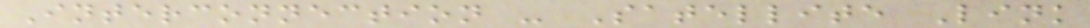Interconnection - Satellite Link
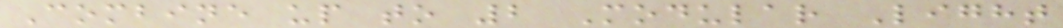Combine up to 2 Modular Light
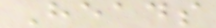Heads
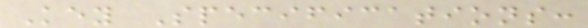Key Specifications:
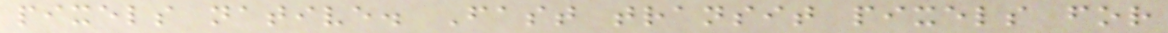pixels native. Fast transit pixels for
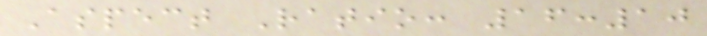Aspect Ratio: 16:10
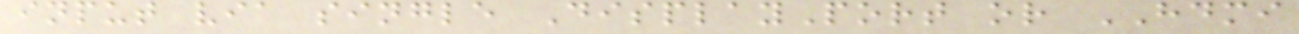input via single DisplayPort or HDMI
